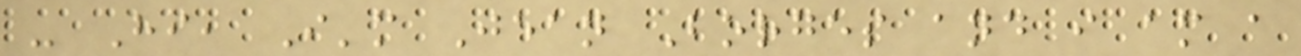- Hi, I'm Jean Borges and i am a
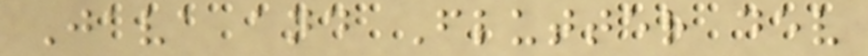Java and Flutter dev
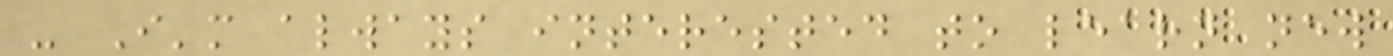- I'm always interested to learn new
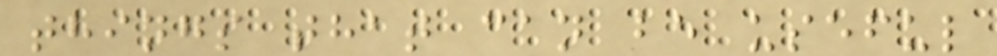things that can be useful
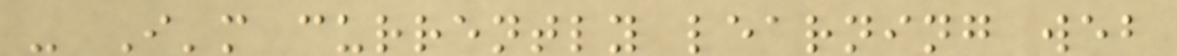- I'm currently learning web
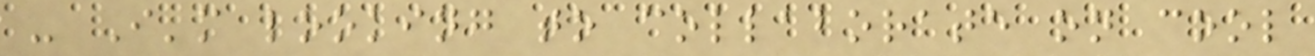- I'm looking to collaborate on cool
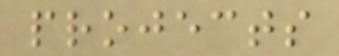projects
